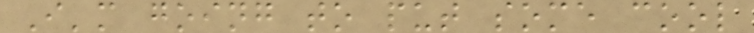I'm going to put some cool
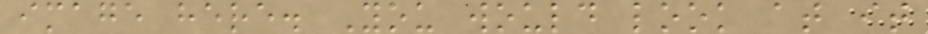image here. You would look at it
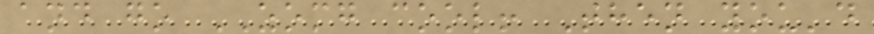and go ZOMG cool! Then you'd
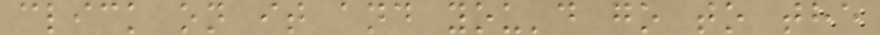click on it and you'd go to the
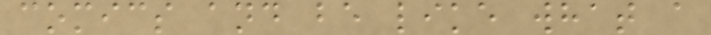comics and be like what a
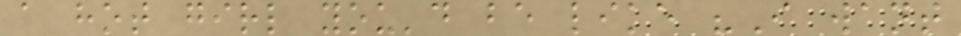a hot girl you'd be like "I want
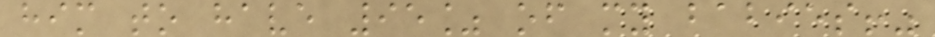him to have 95% of my babies!"
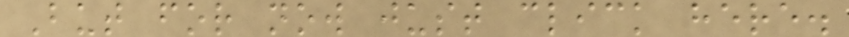But for now just click here.
